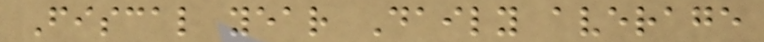Fiscal year Daily average
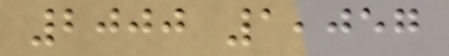2000 1,057
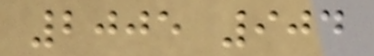2005 904
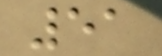51
